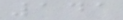141
